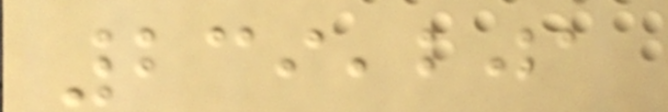239,201
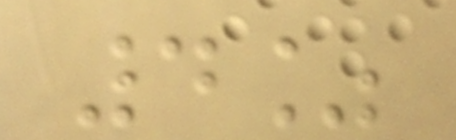4%
